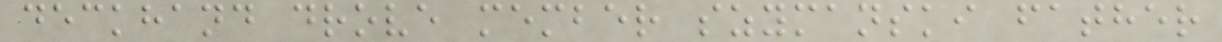deckhand drove member szymanski father
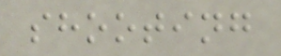shooting
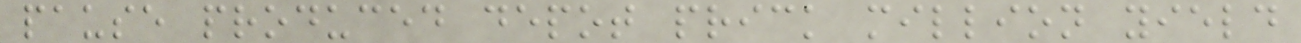pause produced depot prick million yield
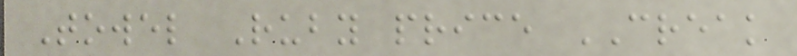Towel Ruby price CREAK
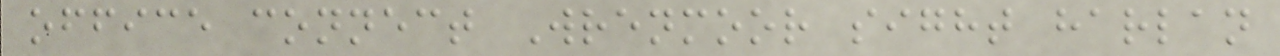office connect Wrenmoor sight harlan
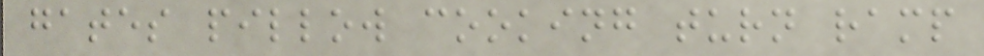gates pillow cooking turn ramp
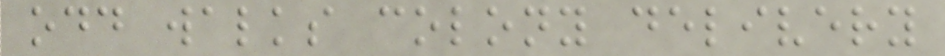odd walks colony delivery
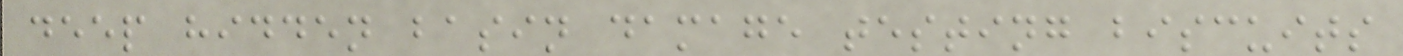deep hidden basin damage testing biscuits
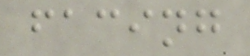facing
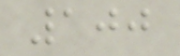100
